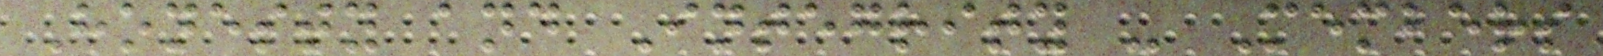Honesty and Integrity - Members
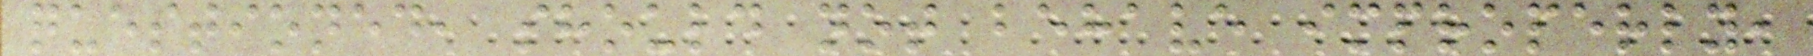questioned, should not behave improperly,
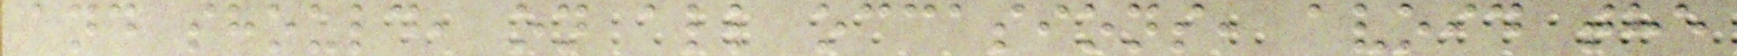and should, on all occasions, avoid the
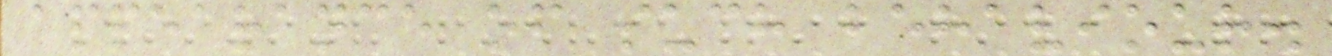appearance of such behaviour.
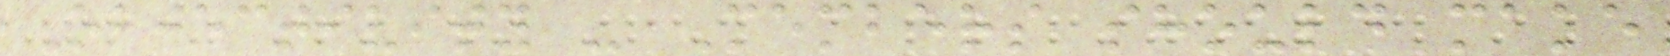Objectivity - Members should make
